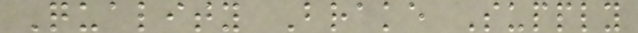Quality Brake Supply
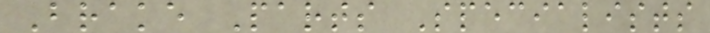Brake Parts Specialists
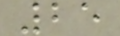25
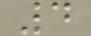4
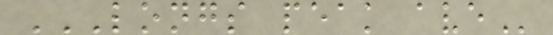LONGS PEAK AVE
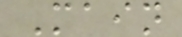Main
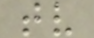tv
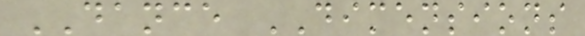DANCE DIMENSIONS
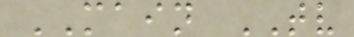MAIN TV
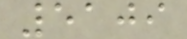5109
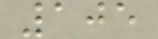105
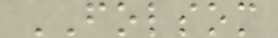FOLSOM
